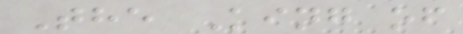The King of
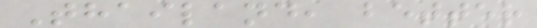Thailand, better
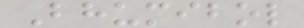Bhumibol
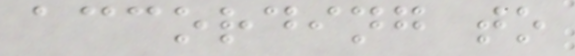according to
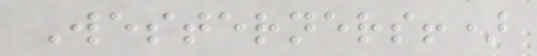Westerners!)
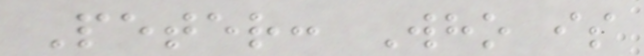Peter: Who is
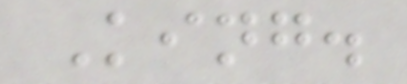King.
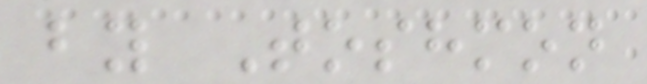by Toshmon
